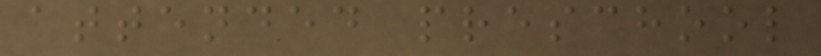attended preschool
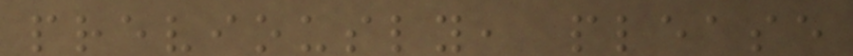previously, please
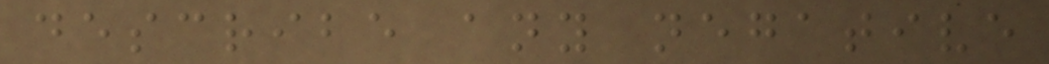describe any negative
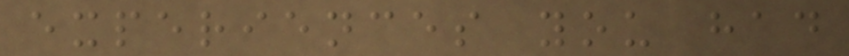experiences you had
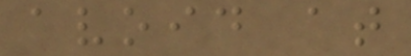avoid at
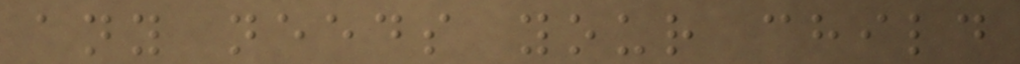any needs your child
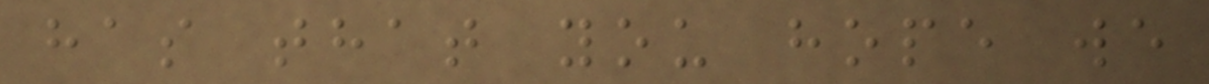has that you hope we
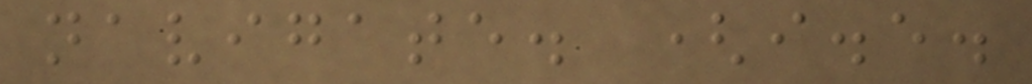navigate. (i.e.
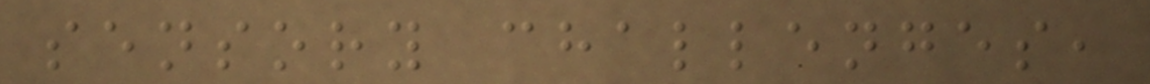sensory challenges,
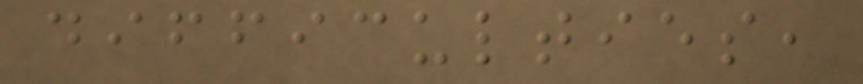difficulties,
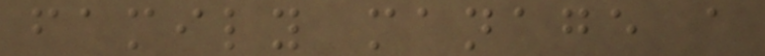family manage a
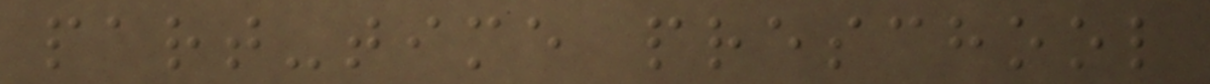part-time preschool
